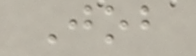Job
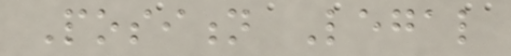Position Legal
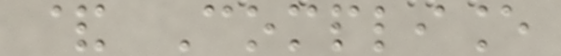& Compliance
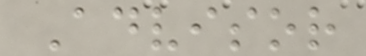Advisor
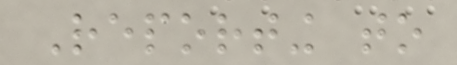Reporting to
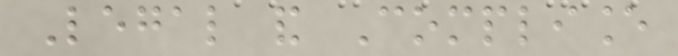Legal and Compliance
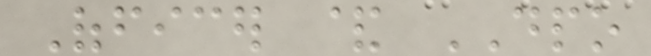Officer & DPO
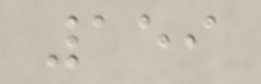159
